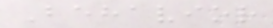Behavior
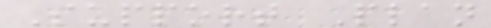Support Plan
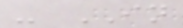- IN
